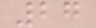27
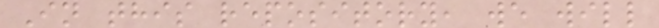In this repository, we will
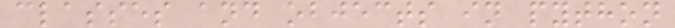classes and objects in python
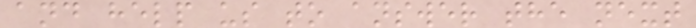and help us to answer the next
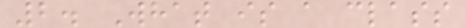2. What is a class
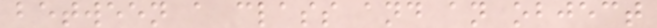between a class and an object
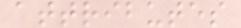attributes
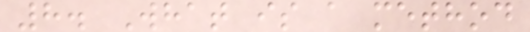8. What is a method
